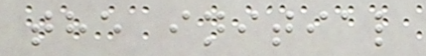the initial
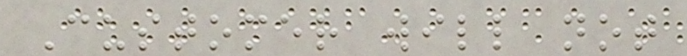Customer will not
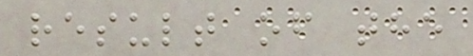result of the
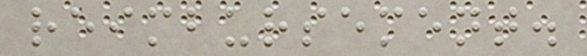reimbursement.
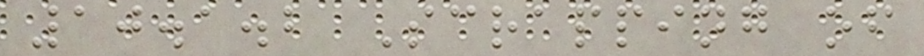10.1.2 Scrapping of
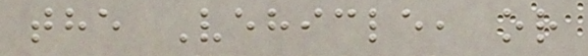the Vehicle, or
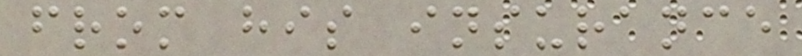from his insurance
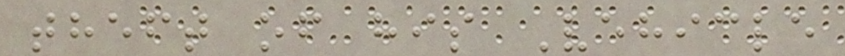theft of his Vehicle
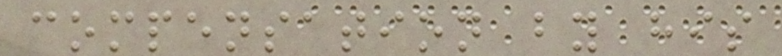compensation by his
